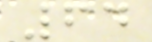64
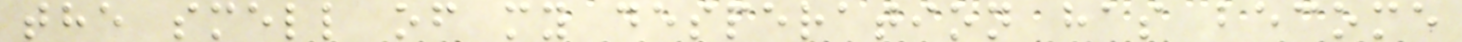the smell of my desperation has become
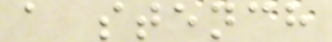a stench
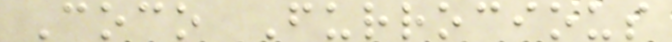Coco Furrocious
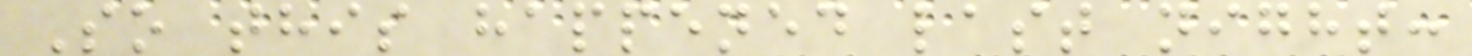So this happened last night:
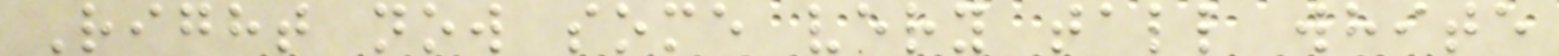Right now some very tall white
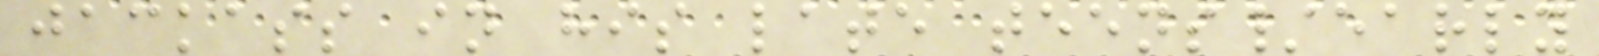jackass in his late teens/early
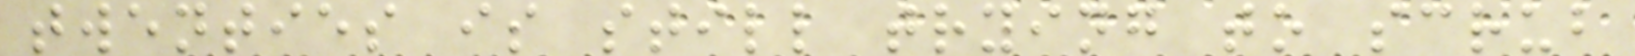twenties is still trying to scrub
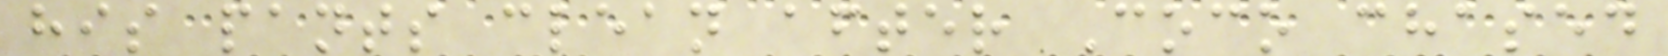his pants clean after Coco chased
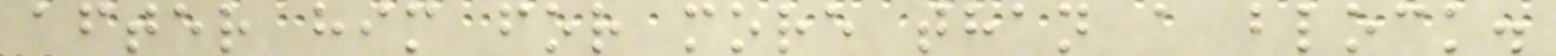after him for more than a block.
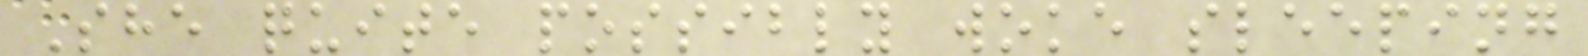She quite possibly woke sleeping
